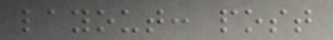layout: post
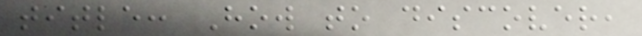title: How to discover,
